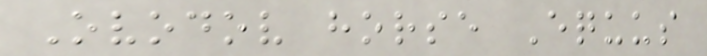Ovodov horse Equus
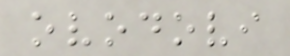ovodovi
